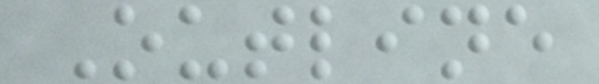Outline
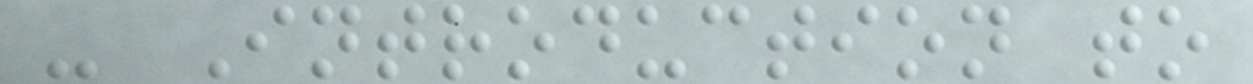- Introduction to
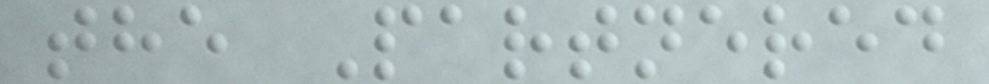the Partnered
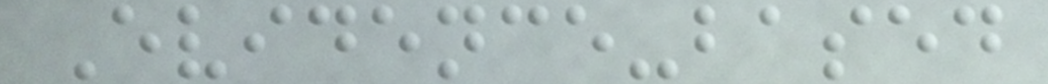Evidence-based
